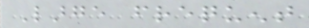Large frequent
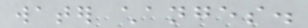water changes.
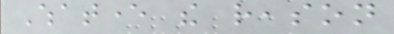Whatever the reason
